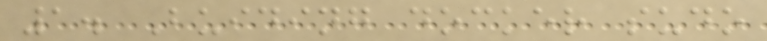1. Buiding docker sudo
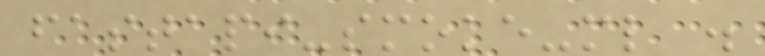fastapi-smoke-ml .
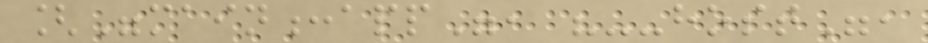["main:app", "--host",
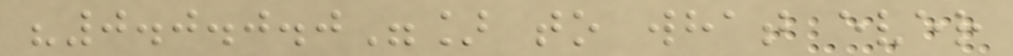"0.0.0.0"] to what ever
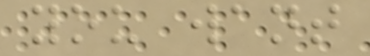you want
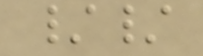//
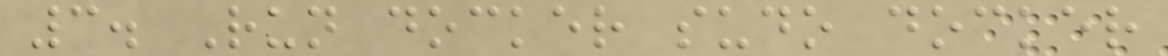3. Run docker sudo docker
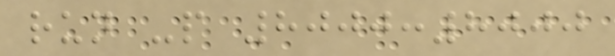run -p 8000:8000
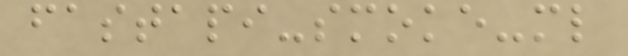fastapi-smoke-ml
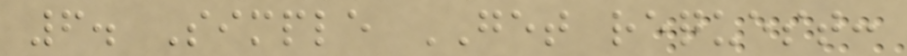6. Simple GET request:
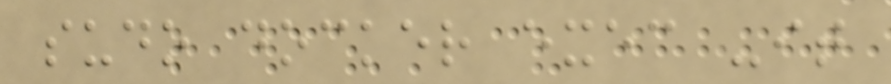sudo docker exec -it
